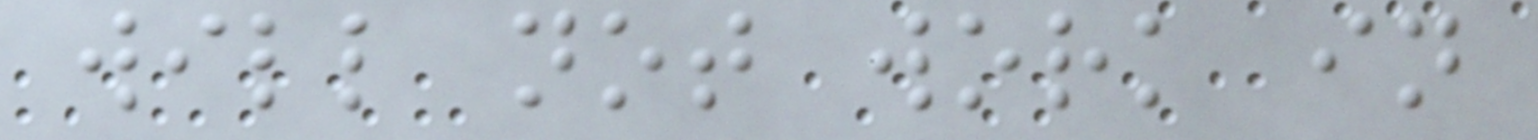will not work in
